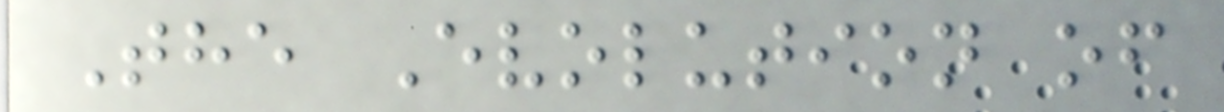The Evolution of
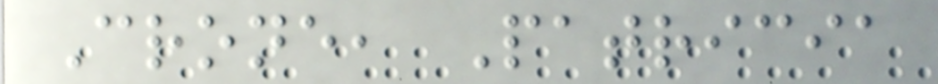Crone, Patricia
